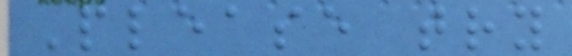Please try
